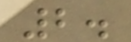2.
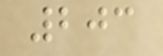203
